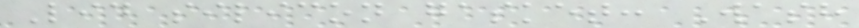Lid silicon gasket: Wash
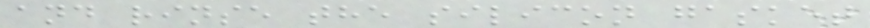and rinse the silicon gasket
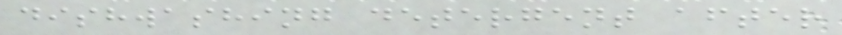dishwashing detergent after
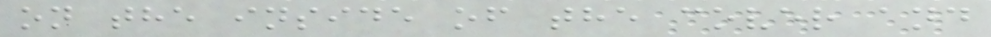on the inside of the cover and
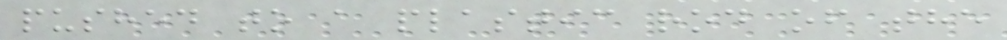pushed to a plastic rod of the
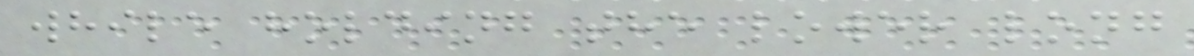while holding the lower long
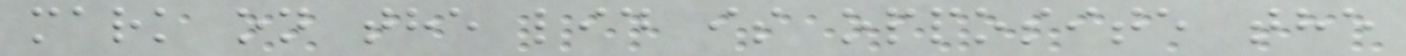mark on the lid is opposite the
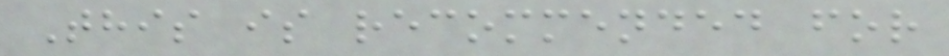This is recommended for
